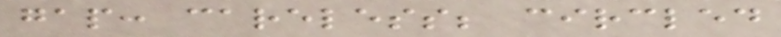gap: careless; circled
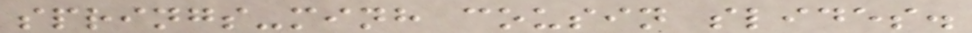springs-minh cousin slides.
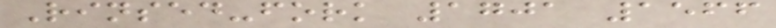Rinsed-fork 1701 1566
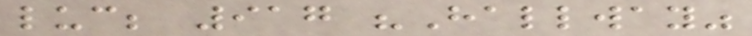luc; 917 "Hallway"
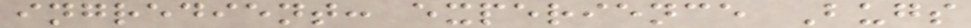ingredient: experience Bugs
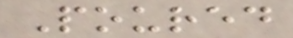Poured
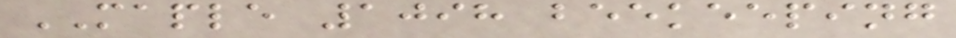MAPLE 1098 beekeeping
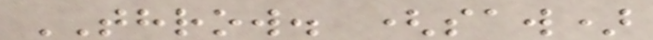THROW. (saw)
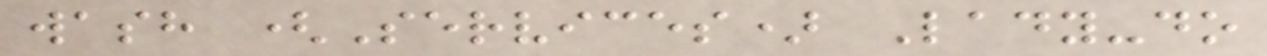wash (Services) Lady-do
